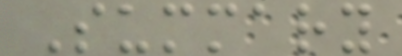Summary
